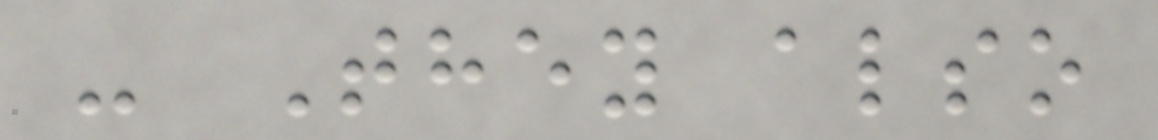- They also
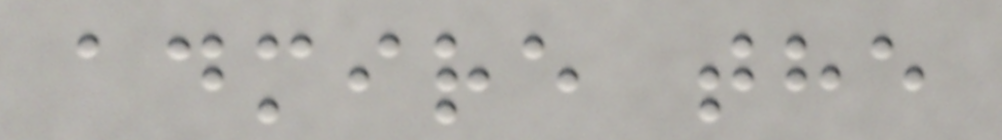admire the
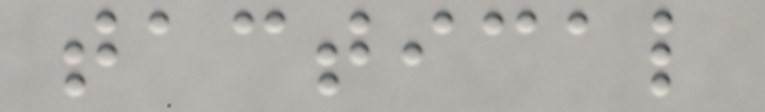tactical
